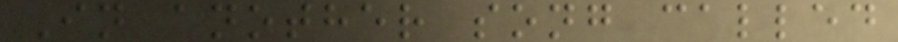In another song called
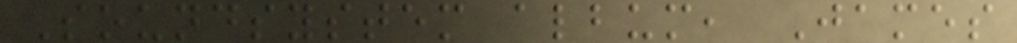Soundsystem album, James
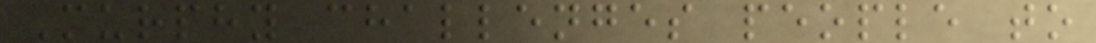Murphy challenges people to
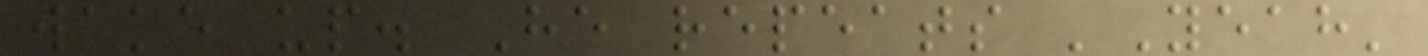wake up. He repeats 'Yeah'
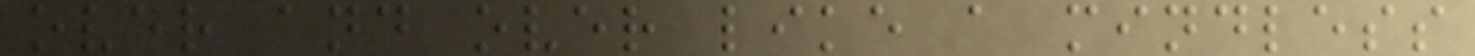over and over like a mindless
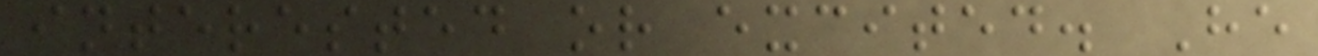interested or excited. He
